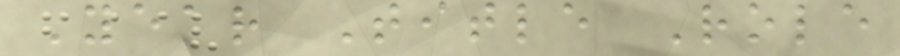Year Title Role
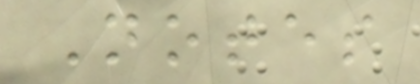Notes
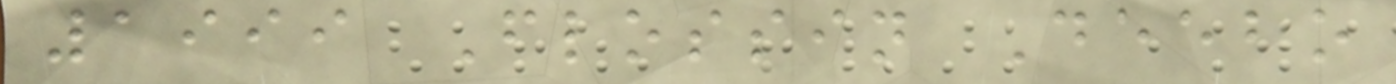1999 Flossin Deebo
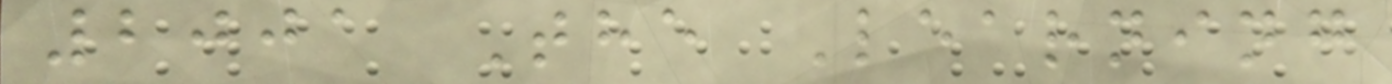2001 The Learning
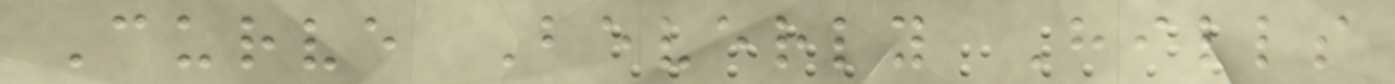Curve Beverly Hills
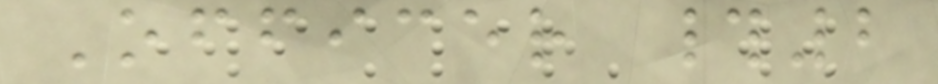Officer #2
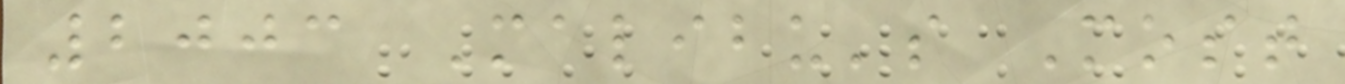2003 Malibu's Most
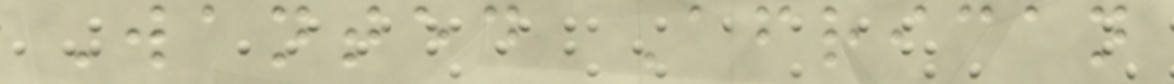Wanted African
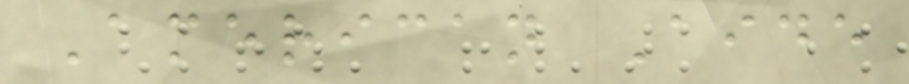American Aide
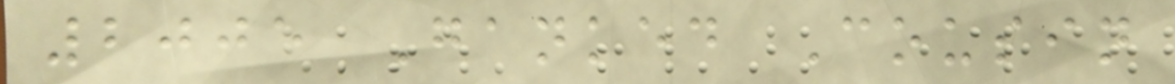2005 Ganked Cousin
